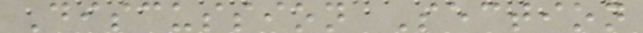Discussion Section
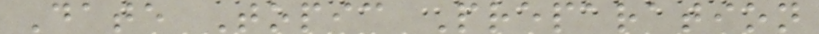Date Topic Preparation
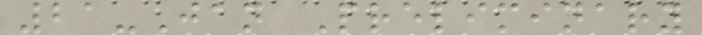21-Jan Preliminary
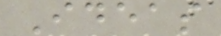Ideas
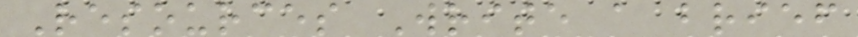Resources Write a brief
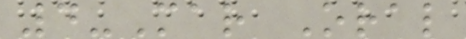4-Mar Oral
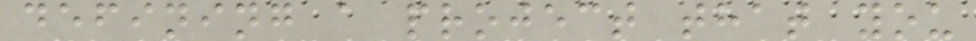defining a project that you
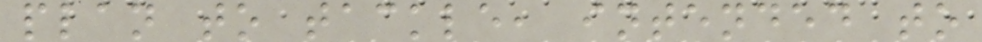plan to tackle, intended to
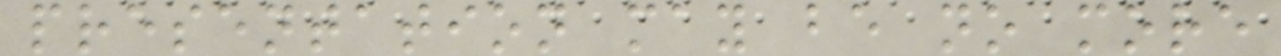presentation may be no more
